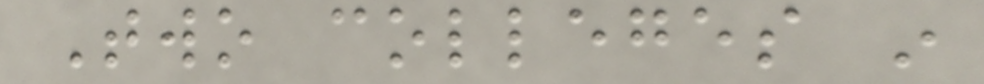Two colleges in
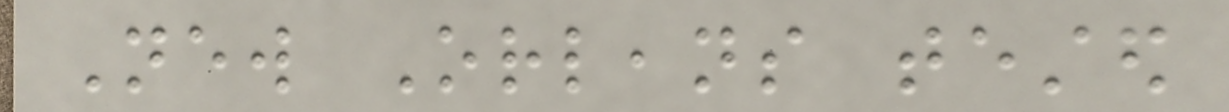New Orleans tested
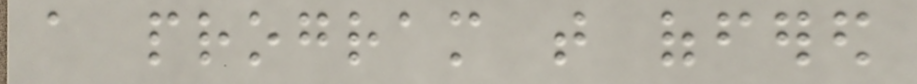a program that offered
